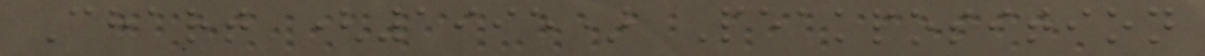Chart (1995) Peakposition
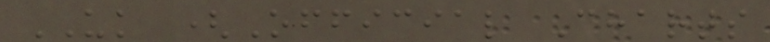UK (Official Charts
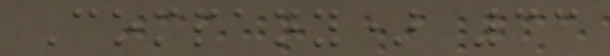Company) 33
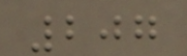207
